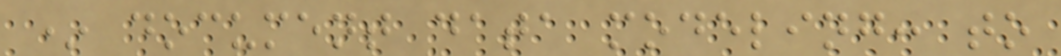* document data modeling: to
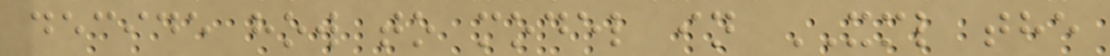decide how to model in XML the
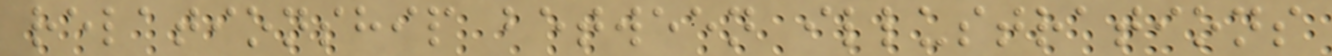relationship between illustrations
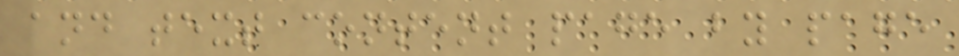and text content page by page
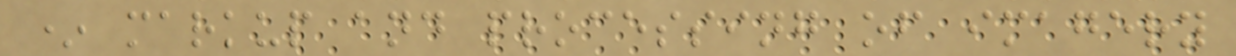* markup and processing of imagery
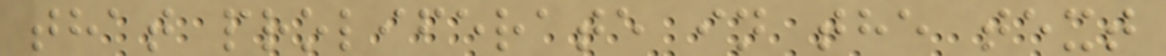that proliferate in the text
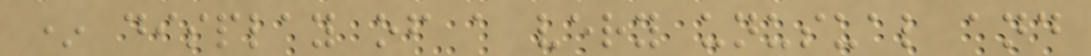* display of a very unusual and
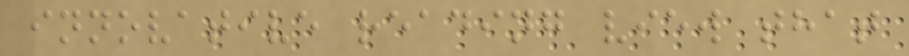innovative reading view that
